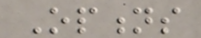Options
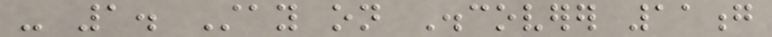- 1. Stay on Discoverer 11g
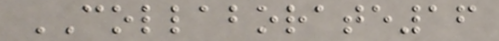COLLABORATE16
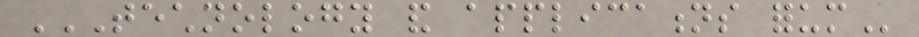TECHNOLOGY AND APPLICATIONS FORUM
